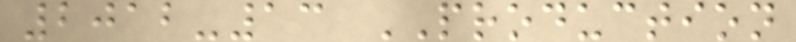2012-13 PRODUCTION
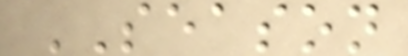SEASON
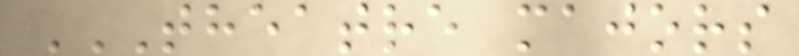THEATRE MAJORS
